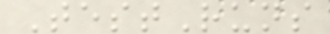TestRuns
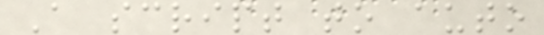A script to auto
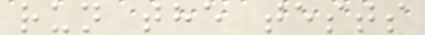run the tests
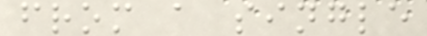from a single
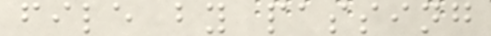file by passing
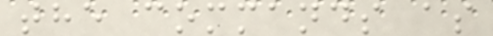the commands as
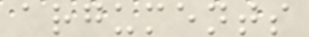arguments
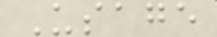Usage
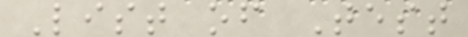List of Test
